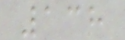138
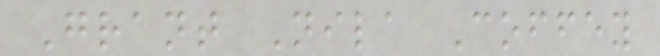Grant Nila Coffey
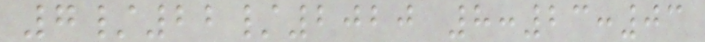7/22/2020 8:23:03
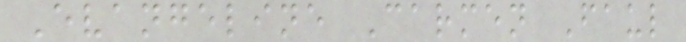Evangeline Carmen Faul
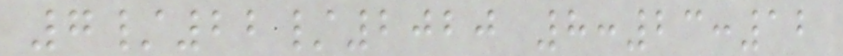7/22/2020 8:23:12
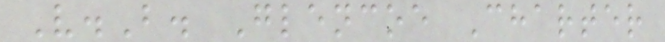V.B. Glencoe Charter
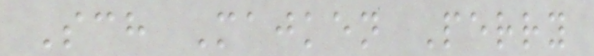Sch Majken Perry
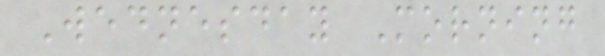Wednesday Morning
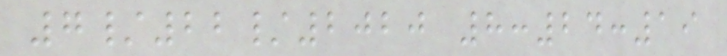7/22/2020 8:24:19
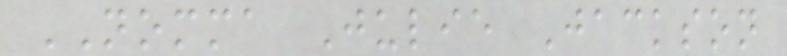NOMMA Julie Jackson
